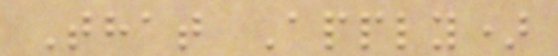That Apply)
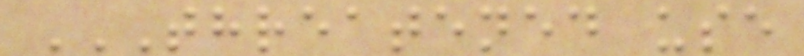THREATENED USE
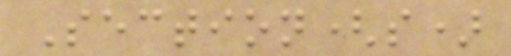Section(s)
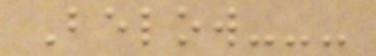Below---
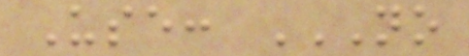Use: NO
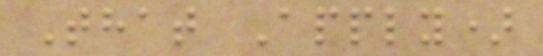That Apply)
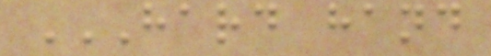HARD HAND
